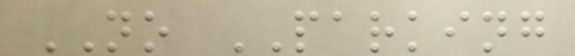NO PARKING
